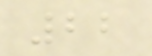22
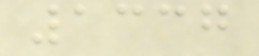1337
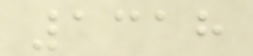1318
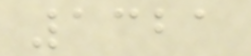1321
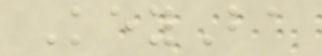KeyBa
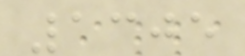1305
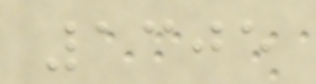1305
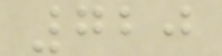720
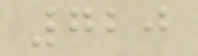720
